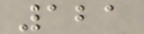121
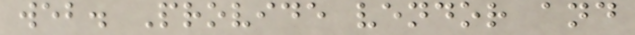web. Provide vendor and
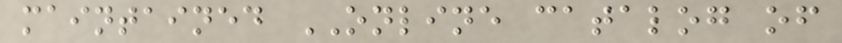maintained ONLINE catalog of
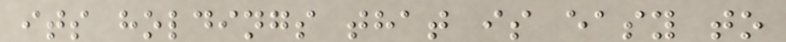its holdings that is easy to
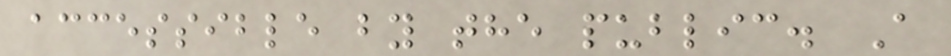accessible by the public. A
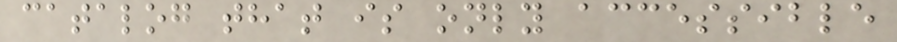catalog that is only accessible
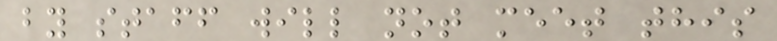by staff will not meet this
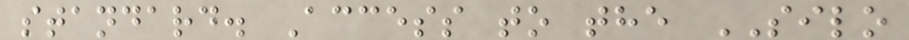standard. Access to the SILO
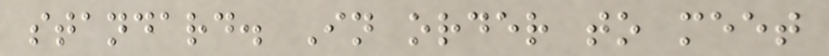standard. In order to meet
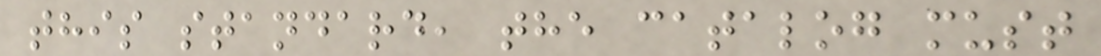this standard, the catalog must
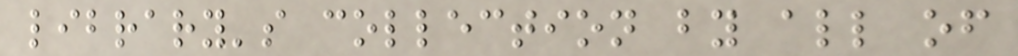library's collection by all of
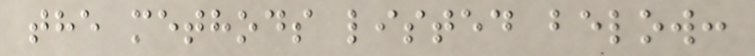the methods listed below:
